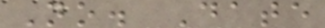No. Date
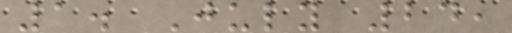1. July 24,
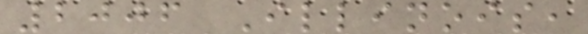2006 Illinois,
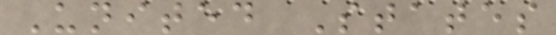United States
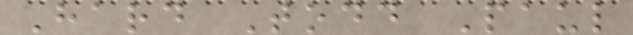Hard Todd Paul
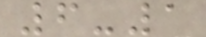6-1
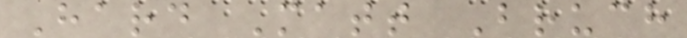Hard Matt Bruch
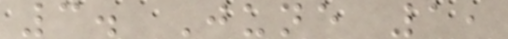3. June 1,
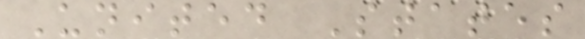United States
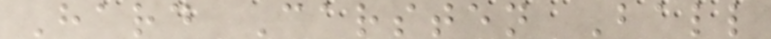Hard Carsten Ball
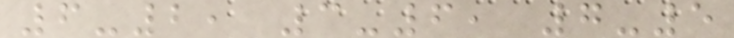6-2, 3-6, 7-5
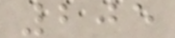205
